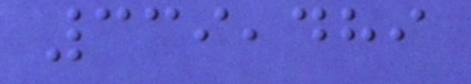339,489
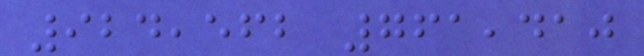924,562 761,410
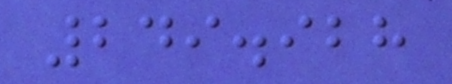249.928
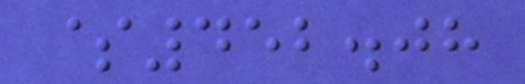$452.08
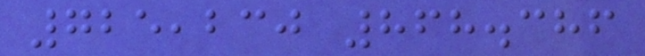725,230 868.386
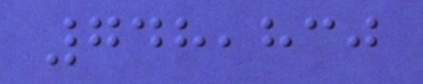748,830
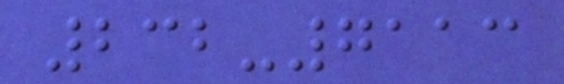232-7113
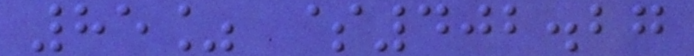85% $402.27
